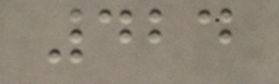424
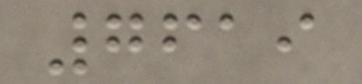7619
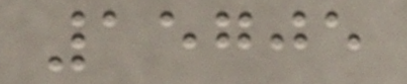15705
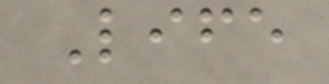Life
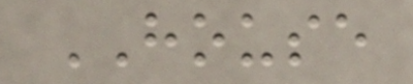HOUSE
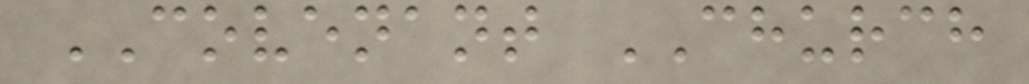COVENANT CHURCH
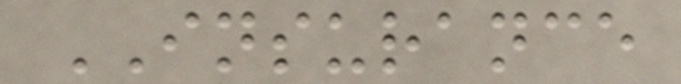INSURANCE
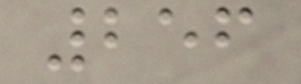256
